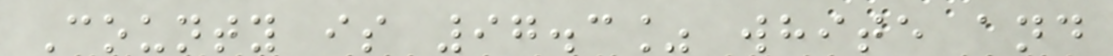County is 97.3% white and
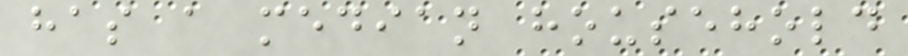has a median household
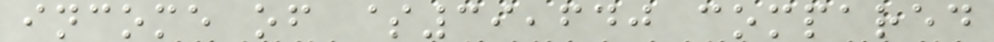income of $39,640 compared
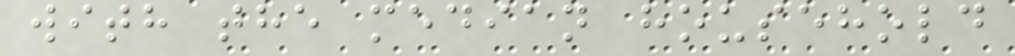with the median household
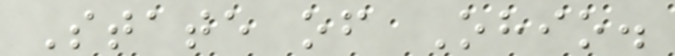State of Ohio.
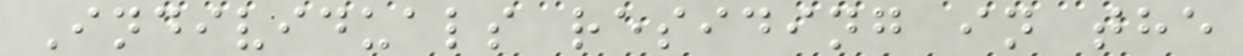Individuals residing in the
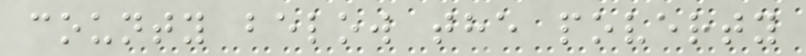county below the poverty
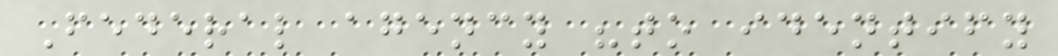Federal agency "to identify
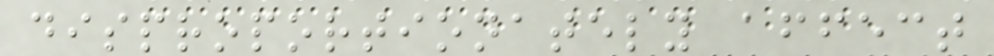disproportionately affect
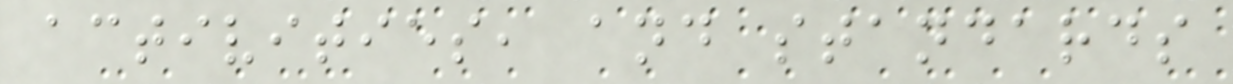activities, and standards
